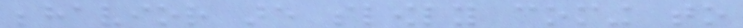behavior are slowly coming to
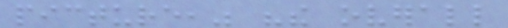picture," "the overall
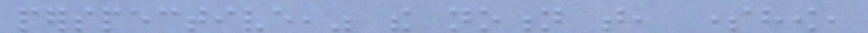perspective," the notion that, somehow,
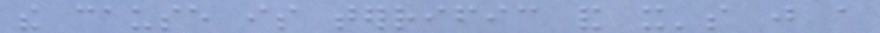the cause is terrific and it's just a
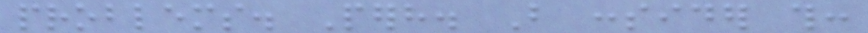problems. Perhaps. But consider this:
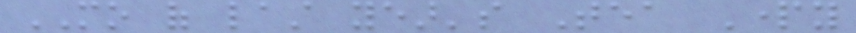MO of last year's Tea Party
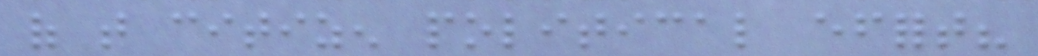of that citizen political effort?
